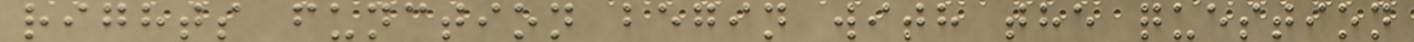rights function begin with the question
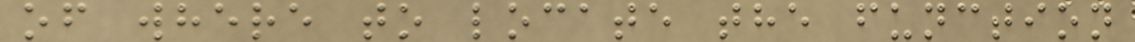of where to locate the function
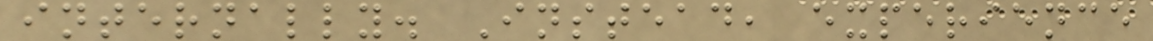internally. Instead, experience
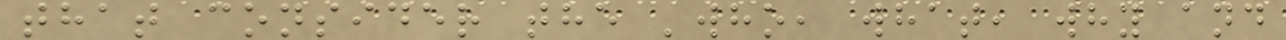that consider the 'who, what, why and
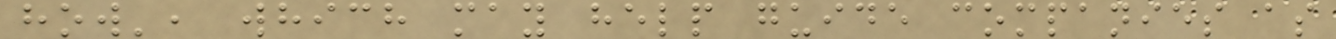how', which may help guide companies as
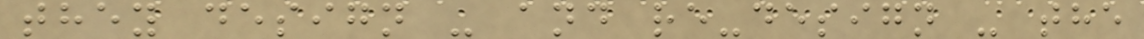they design - and re-design - the
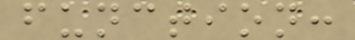function:
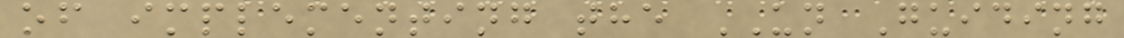of implementing the UN Guiding
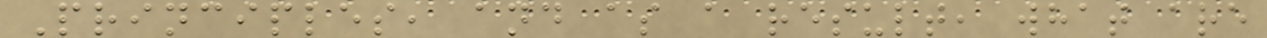Principles, and as a result, what are
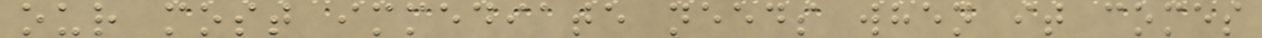our most immediate needs when it comes
